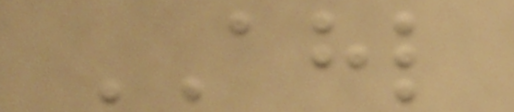AHL
